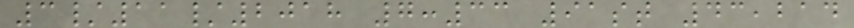3/11/2018 7:33 91st 43,214
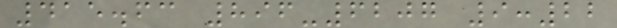415.63 896-6207 9:22
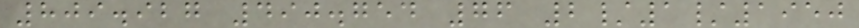809.927 490.754 76 2/1/1950
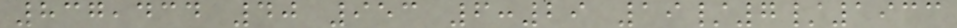837,434 40 953 6:29 19/7/1933
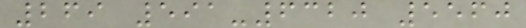269 591-6320 5560
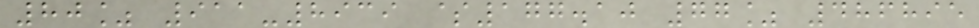80% 911-8939 $177.10 77% 486895
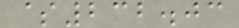$232.03
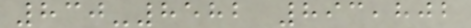830-8582 893,802
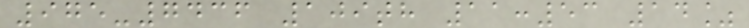975-7436 109th 11:53 14%
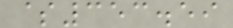$353.59
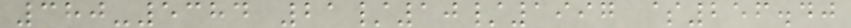380-5384 21/10/1997 $256.40
